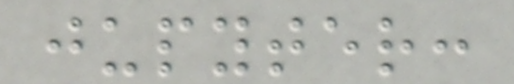jupyter:
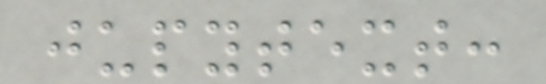jupytext:
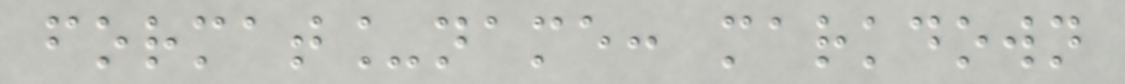format_name: markdown
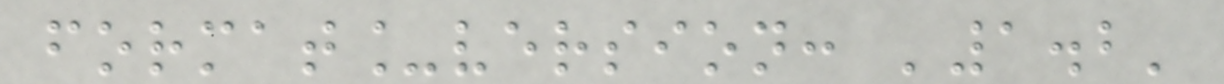format_version: '1.2'
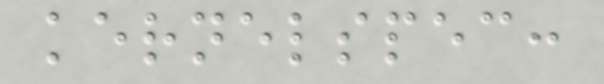kernelspec:
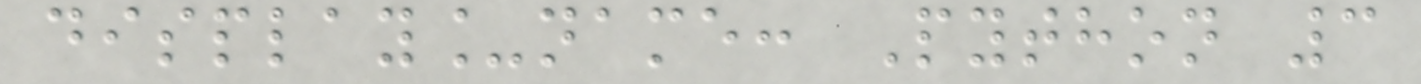display_name: Python 3
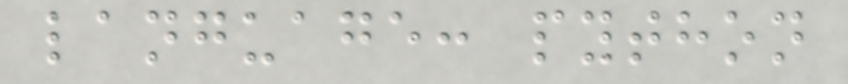language: python
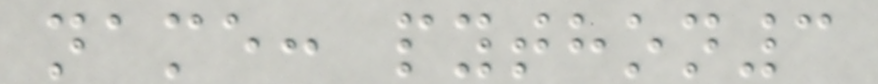name: python3
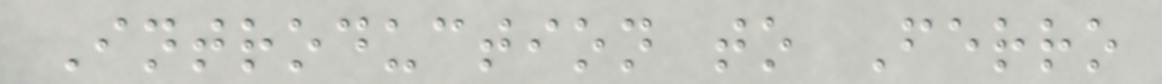Introduction to Ferro
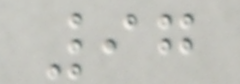97
